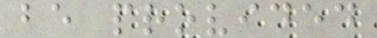be provided
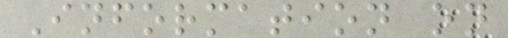Information on
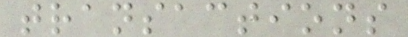transactions
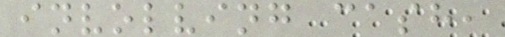involving cash,
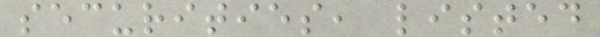securities, listed
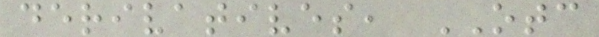derivatives, OTC
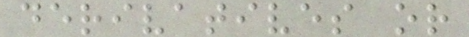derivatives or
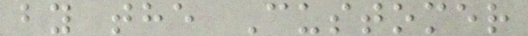by the Customer
